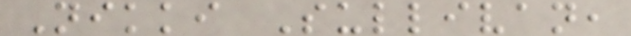Nikki Sullivan,
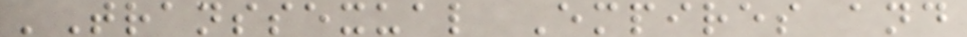'Transsexual Empires and
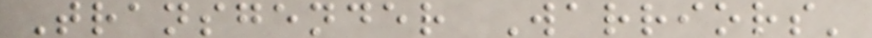Transgender Warriors'
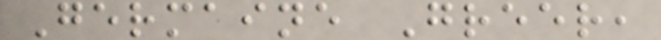Germaine Greer,
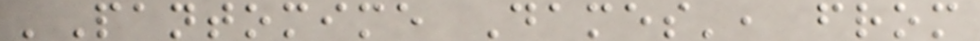'Pantomime Dames', from
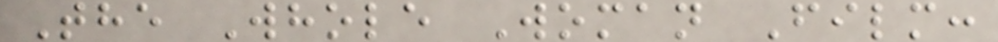The Whole Woman Film:
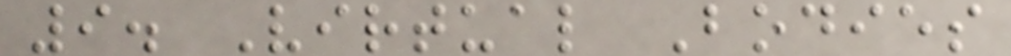9. Virtual Bodies
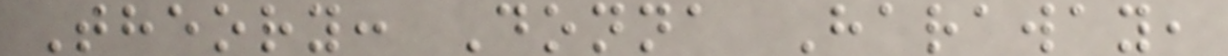Theory: Donna Haraway,
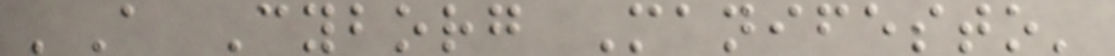'A Cyborg Manifesto'
